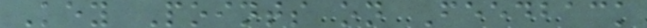Key Points on Feedback
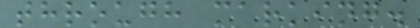through marking.
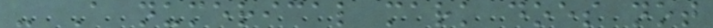- A numerical mark does not
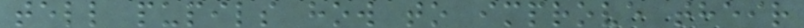tell pupils how to improve their
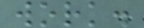work.
